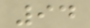94
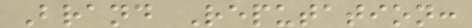Brand Reputation:
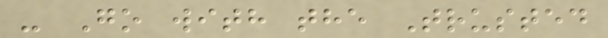- Go with the Trusted
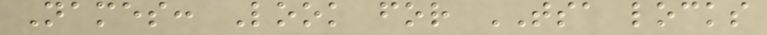Names: Look for TSA locks
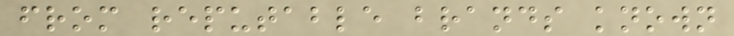from reputable brands known
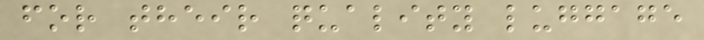for their quality luggage
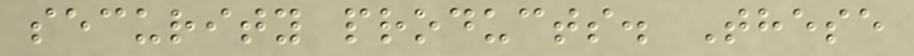security products. These
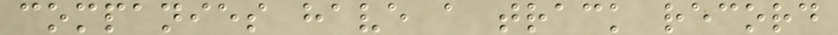companies have a track record
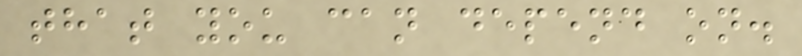that you can depend on.
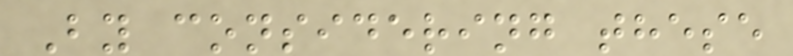By considering these
